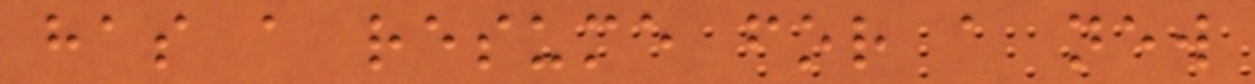has a resume for a new
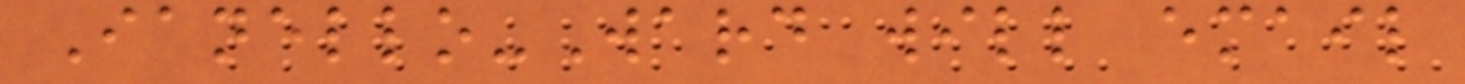Ianello-Ward will email
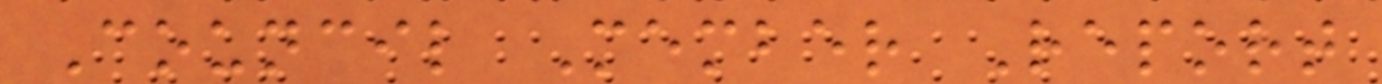Council Member Report
